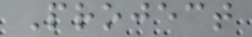Project
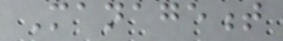Management
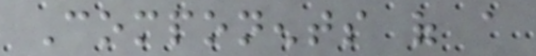Components of a
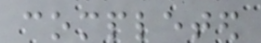completed
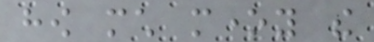how much money the
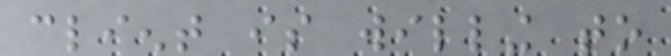client is willing to
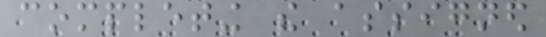completing the assigned
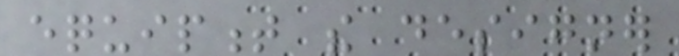equipment the designer
